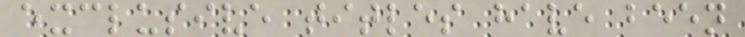exclusive titles have been
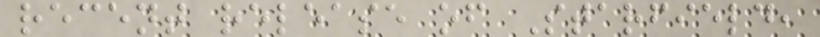recent release of Starfield,
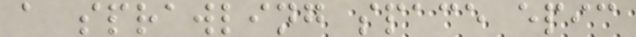a sprawling space epic
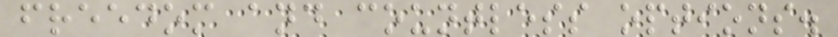freedom and countless options.
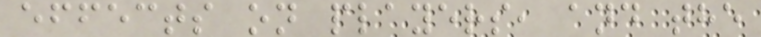effects on players, and the
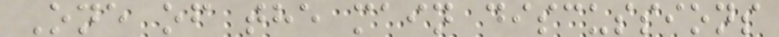One of the main discussions
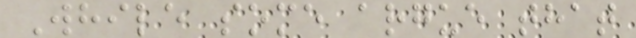While some argue that
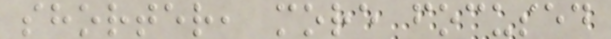shorter, more focused
